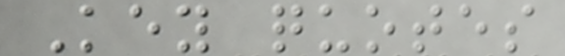Key quotes
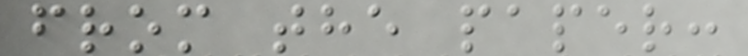from the paper:
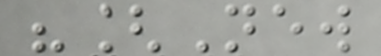"[New
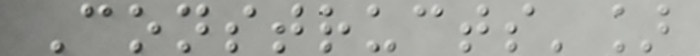Constructs']
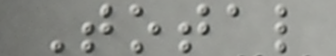Total
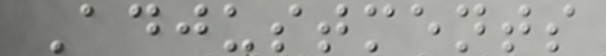Adjustments
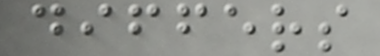differs
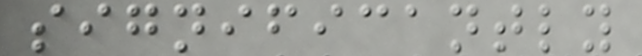significantly
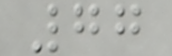77
